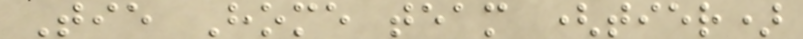Tie Home team (tier)
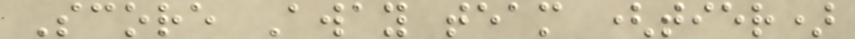Score Away team (tier)
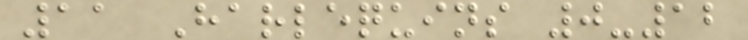11 Harlequins 0-12
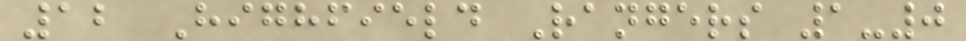12 Highfield Rangers 1-0
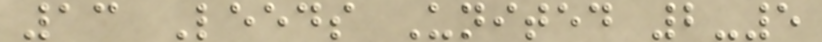13 Leeds United 2-5
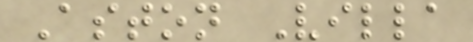Aston Villa
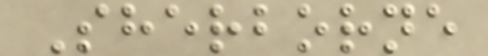Sherborne
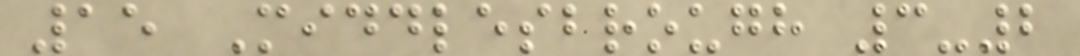15 Middlesbrough 3-2
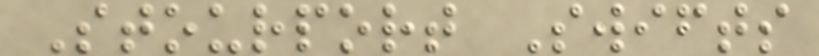Stourport Swifts
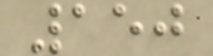150
